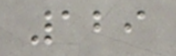129
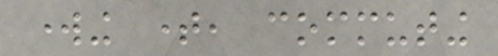working time, commuting
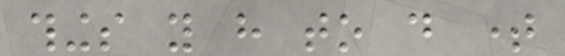things you have to do time
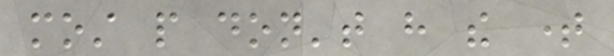most people don't have the time
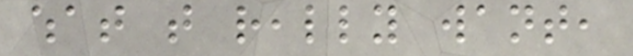what that really want,
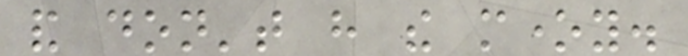and don't have the money.
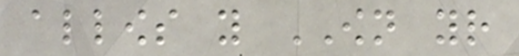allows you OWN your
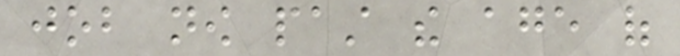job now past the age of
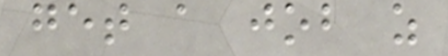get a job as
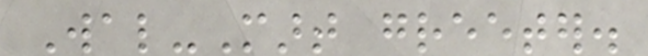Wal-Mart greeter.
